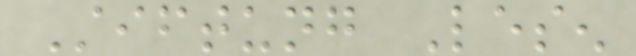Stiftung Lesen
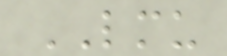LMU
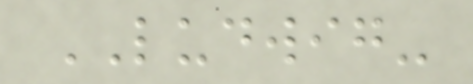LUDWIG-
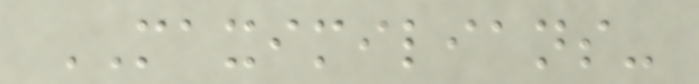MAXIMILIANS-
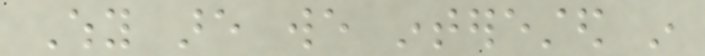Why are we interested in
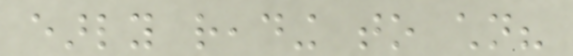early reading to children?
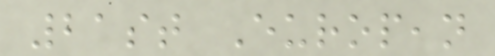21st European
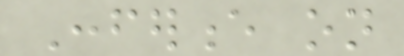Conference on
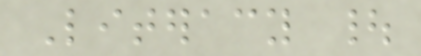Literacy |
